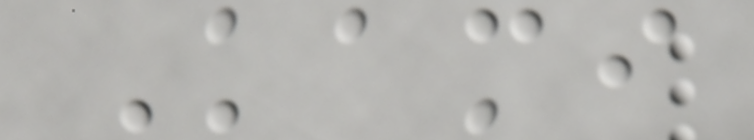Kami
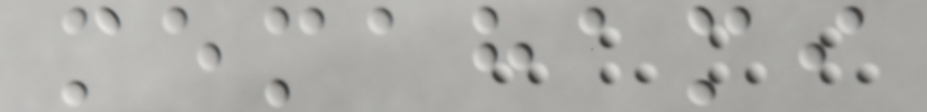memahami
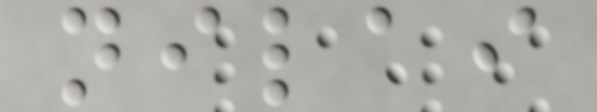nilai
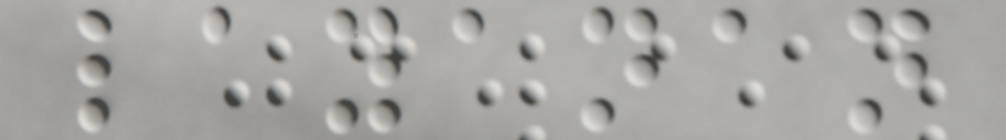layanan
